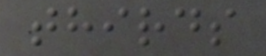thirds
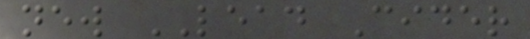new LEAD Cider
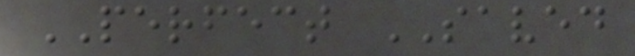PERFECT SAVED
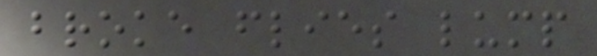broke flies lump
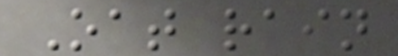Oat rain
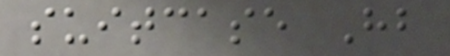suitcase Hb
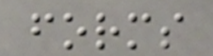forms
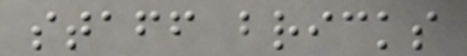staff bricks
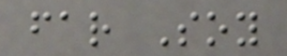far Soy
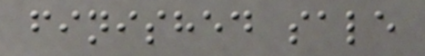finished sale
